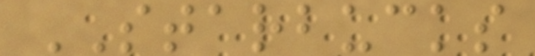STARBUCKS
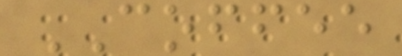COFFEE
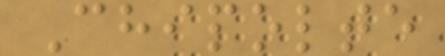Chipolte
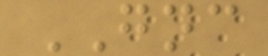GNC
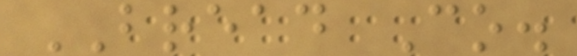BREAD Co.
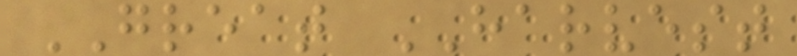GREAT HARVEST
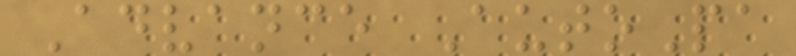Advance AutoPa
